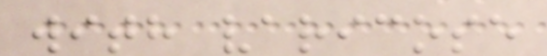with varicose
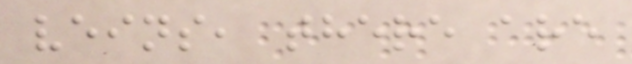veins, there are
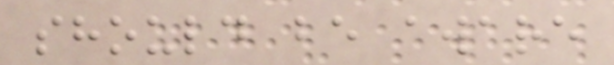should be aware
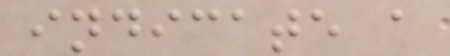indicate a
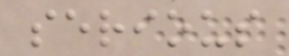serious
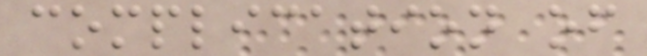complication of
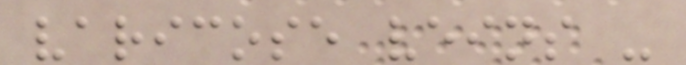varicose veins -
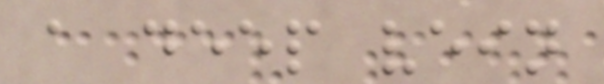a deep vein
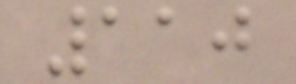110
